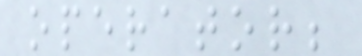operator;
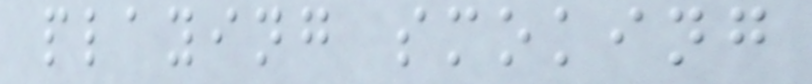playing smoking
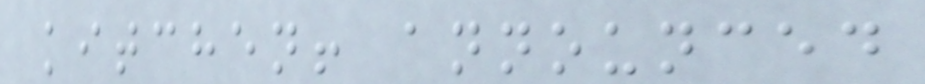kitchen! announced
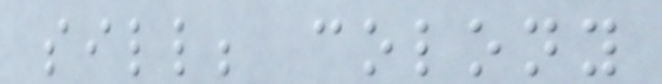sill; colony
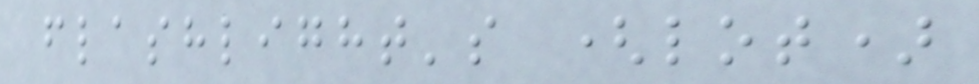flashlight's (lot)
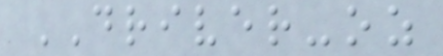DRIVER-oz
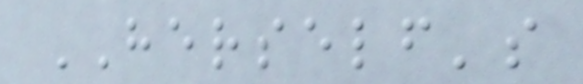HERSELF's
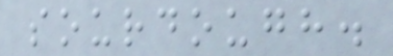sourdough.
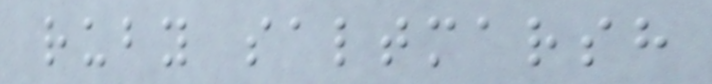ruby saltmarsh
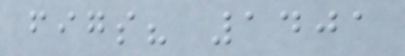figs? 1401
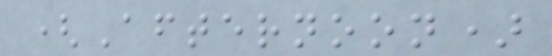(Afternoon)
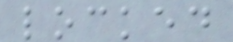locked
